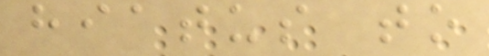hiatus to
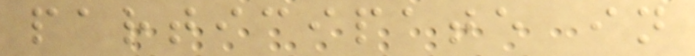participate in
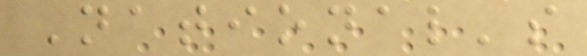National's
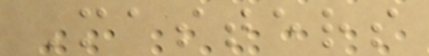Masters
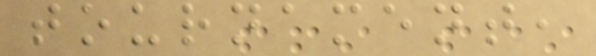tournament,
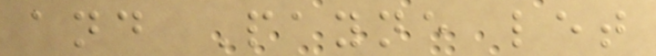and Payne let
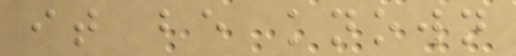it be known
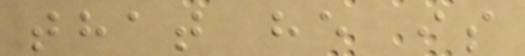that he is
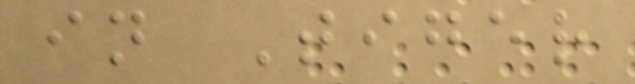in Tiger
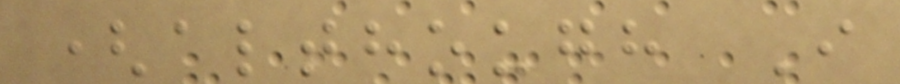(although I
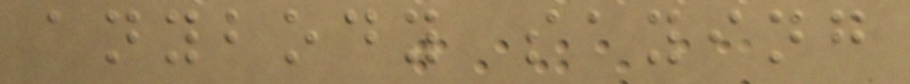anybody saying
